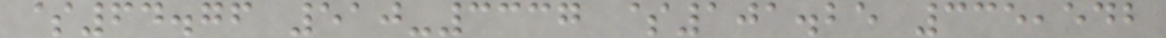$64.76 510-3337 $101.25 335,542
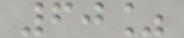60%
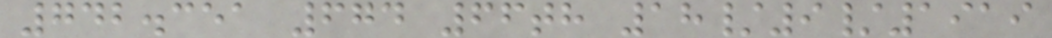742.351 674 66th 18/9/1919
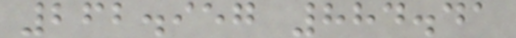262.957 884.41
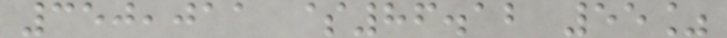350,011 $86.12 55%
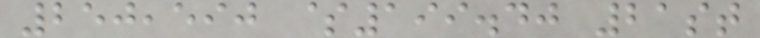250,590 $199.40 21st
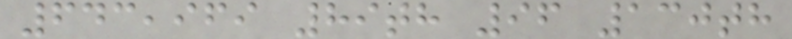643,969 89th 96 130th
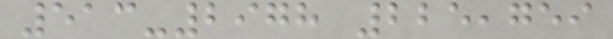513-2978 225,759
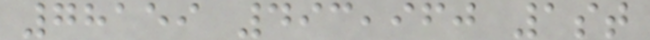78159 493,960 1st
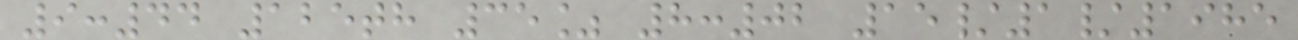9:44 125th 35% 8:02 15/1/1985
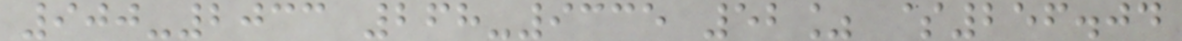900-2033 268-9335 52% $256.04
